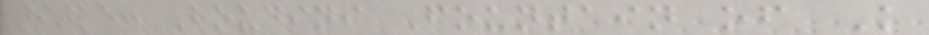title: Houdini Fountain of K
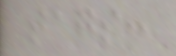tags:
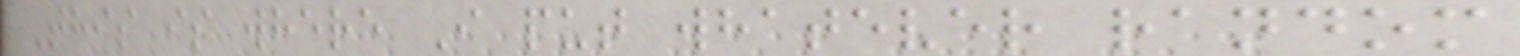This is where I put whatever random
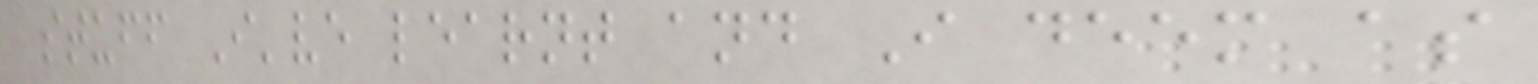stuff I've learnt and I deem as
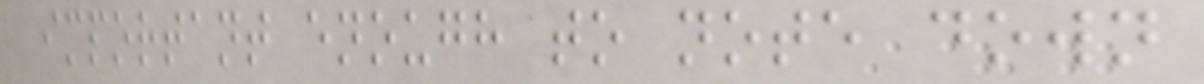important enough to note down
